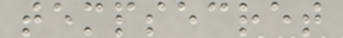tempsecret
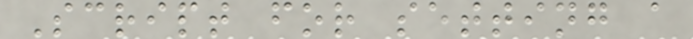Script for setting a
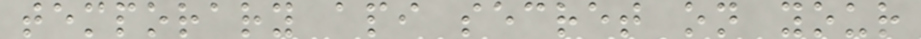temporary api secret on your
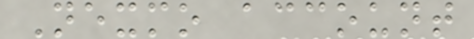Nexmo account
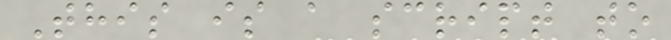This is a script to
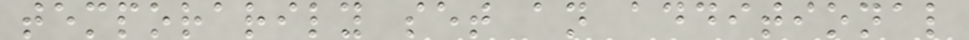temporarily set an additional
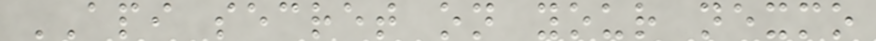API secret on your nexmo
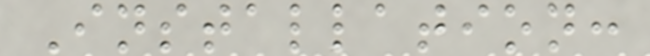Installation:
